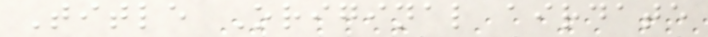Title Original airdate
